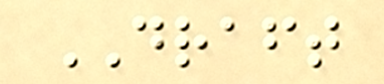DRAFT
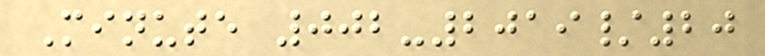Minute 002-2019/20
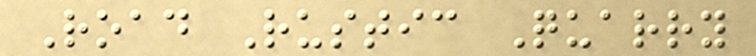Road Rustic Quarry
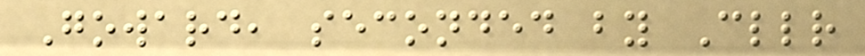Goward, seconded by Cllr
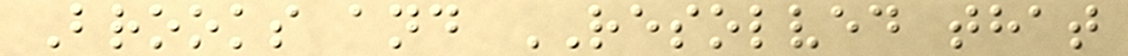Brooks and RESOLVED that
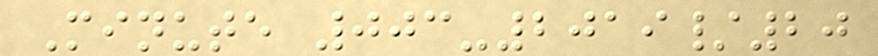Minute 003-2019/20
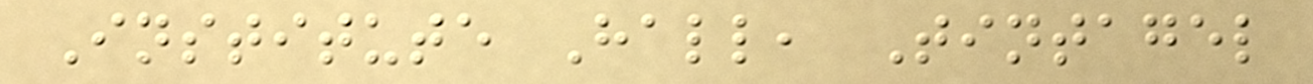Institute Hall, Tintagel
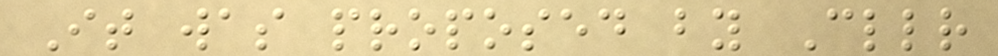It was proposed by Cllr
